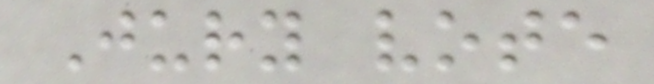Jury vote
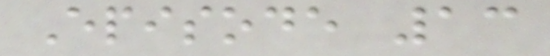Episode 13
